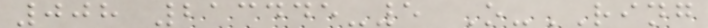008 213445-5 O-RING
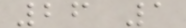26 1
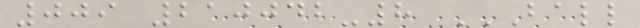009 210042-8 BALL
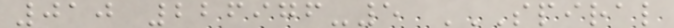010 226976-5 SPIRAL
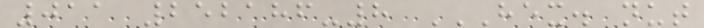011 252186-8 HEX. NUT
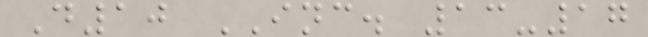D10 INC. 13-17
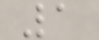1
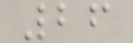26
